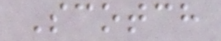Scotch
